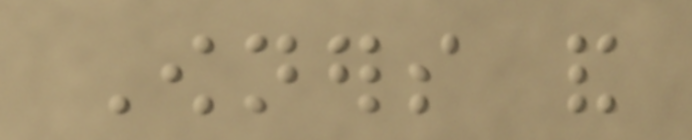Owners and
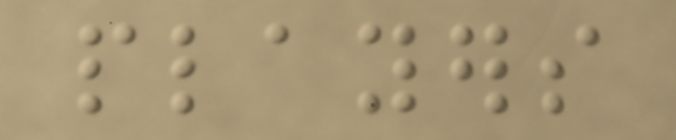players
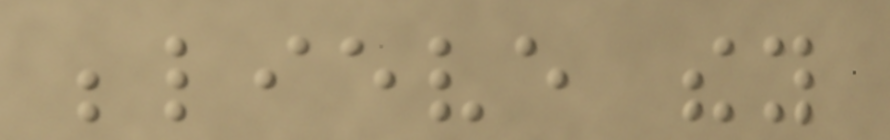believe they
